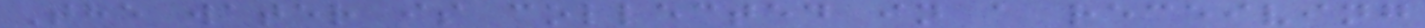The water is collected in a receiving
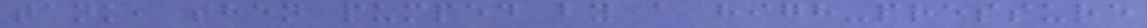tank, then pumped by a high-pressure
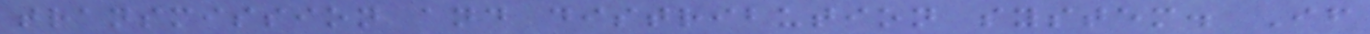transmission and distribution system. If
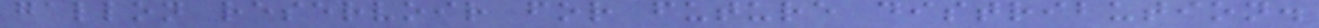gallon reservoir for future distribution.
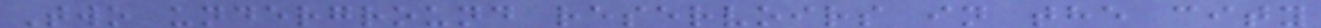Two underground reservoirs in the city
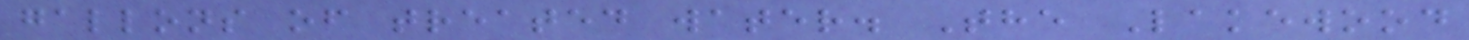gallons of treated water. The Lakewood
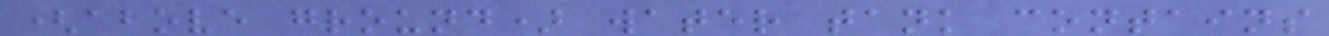(above ground) water tank contains
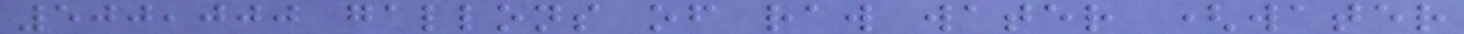500,000 gallons of raw water (water
